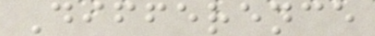Difference
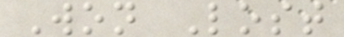Won Lost
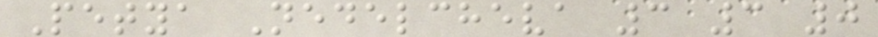Petya Nedelcheva 3 3 0
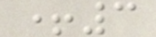+3
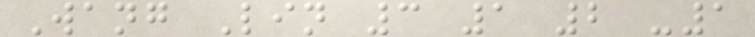Wang Lin 3 1 2 -1
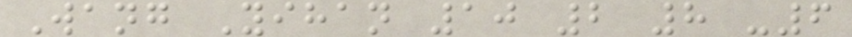Wang Yihan 10 2 8 -6
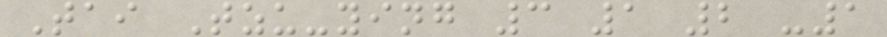Tai Tzu-ying 3 1 2 -1
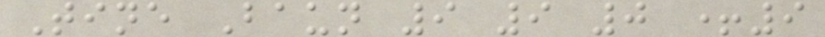Tine Baun 9 9 0 +9
